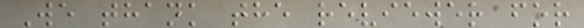We thank the reviewer for
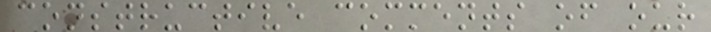constructive comments of our
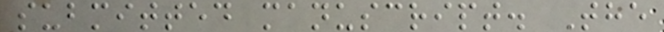submitted manuscript. The
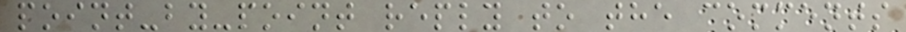point-by-point reply to the comments
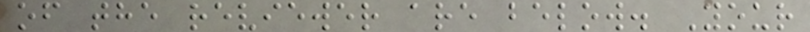of the reviewer are below. Your
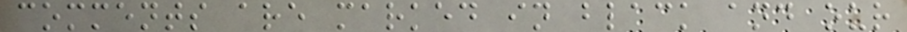comments are marked in black and our
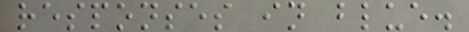responses in blue.
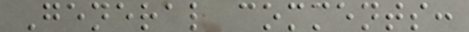General comments:
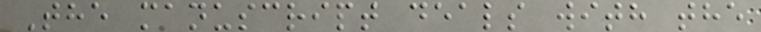The manuscript deals with the
